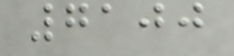7100
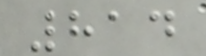814
